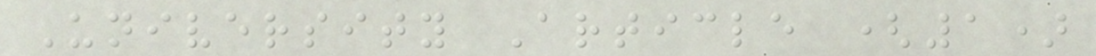University Article (1)
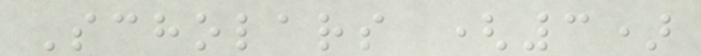Scholars (3)
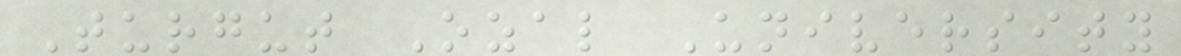Turgut Ozal University
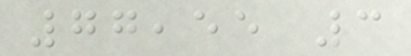77,55 3
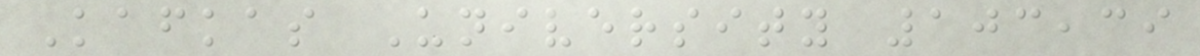Kafkas University 103,39
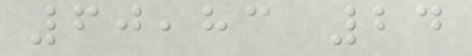60,83 24
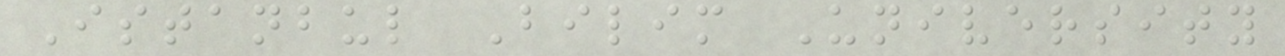Istanbul Bilim University
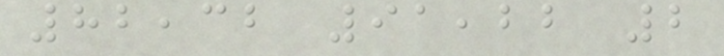82,32 91,22 2
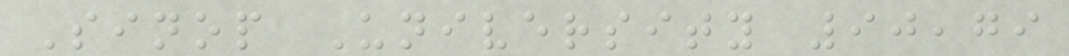Sinop University 90,79
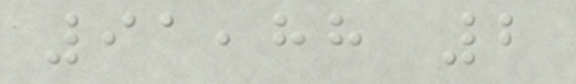91,88 2
